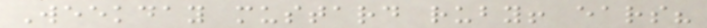Weekday mustard ruby! ears?
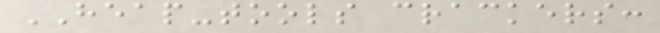HEAP-tools crackers:
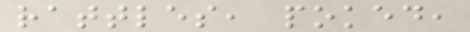rattles, poked,
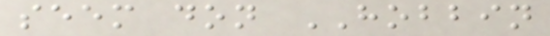seem don HOBBIN
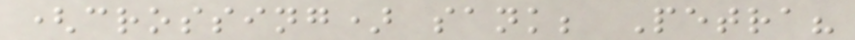(crossing) sank; Petra?
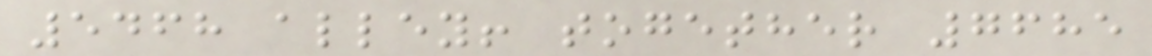5468 alley! together 7685
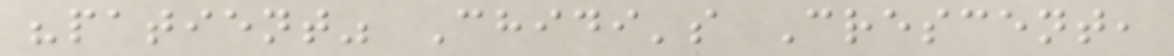"patient" Chidi's Crescent,
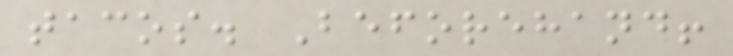tacos. Beforehand!
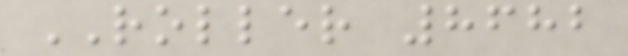ROLLER 8682
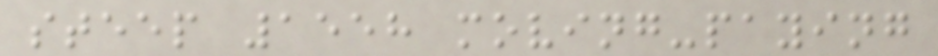steep 1558 moving-paying
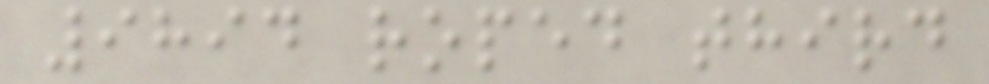9894 roped third
